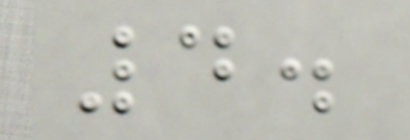4.
